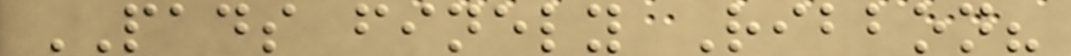PADS finely Ribbon?
